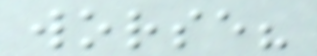worse?
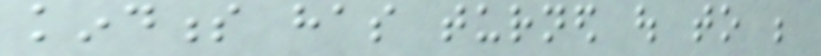kindness has turned out to be
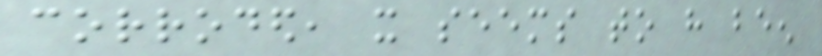corroded, it seems to have been
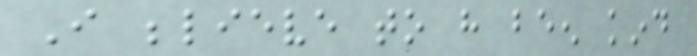I believe to have been kind
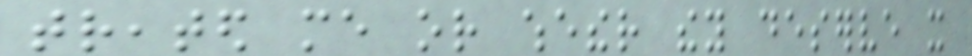treated me or whether they deserve it
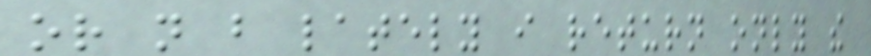or not but lately i return only the
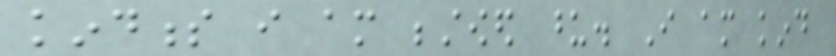kindness i am bestowed upon. I am kind
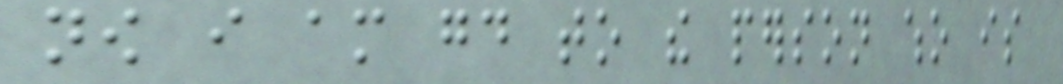now i am good to the person who is
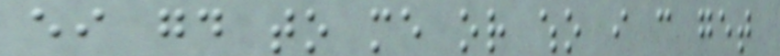either good to me or who i can get
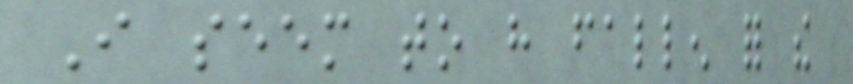I seem to have fallen for the
